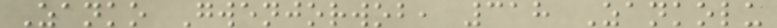Zanko Gwenjorwob, 318 Zankolu
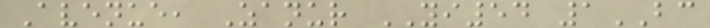Avenue, Zanur YI54 1BC
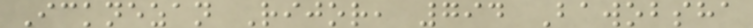Icknezan Rijor, 794 Bawobsha
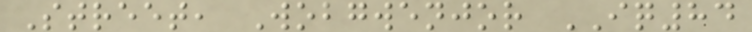Street, Wobgwenjor IQ84
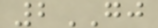2GJ
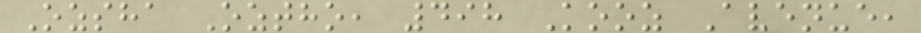Ozsha Oztho, 498 Kooz Avenue,
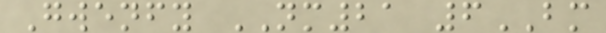Gwenfy NM21 6BM
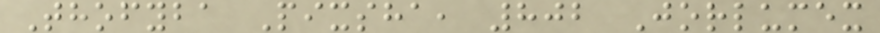Thofyba Pixsha, 802 Jorlumex
